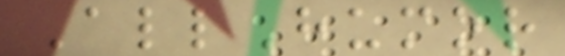AllHumor
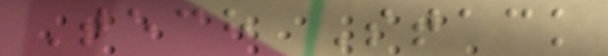Tech Stack
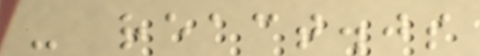- react.js
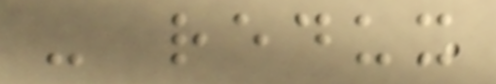- redux
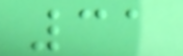31
